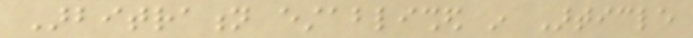Arbitration established in Article
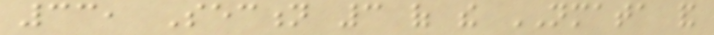33, Section 3 of the NMATA and
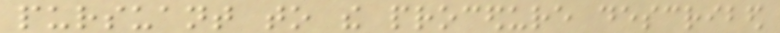pursuant to the procedure described
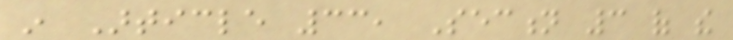in Article 33, Section 3 of the
